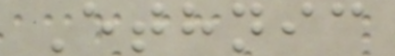Ethnic
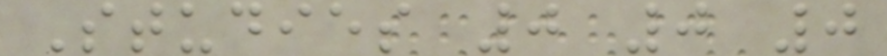Studies 0 0 0
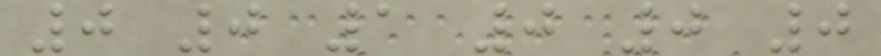0 0 1 0 0 0
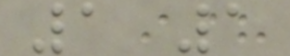1 1
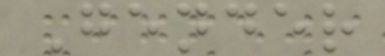Gender
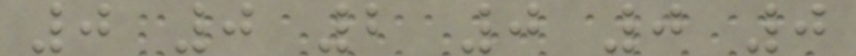0 0 2 0 0 0
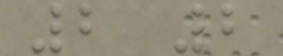2 2
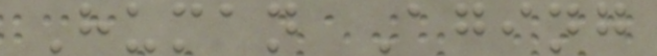Human Aging
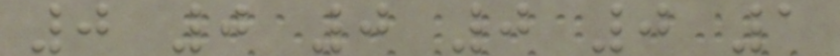0 0 0 0 0 1
